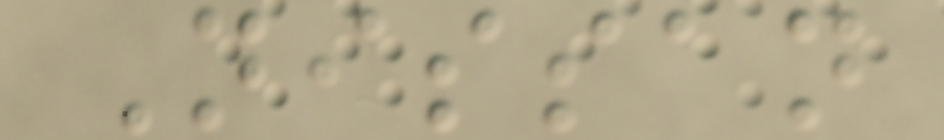Nissan
